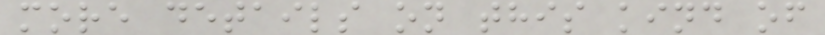more details on this kind of
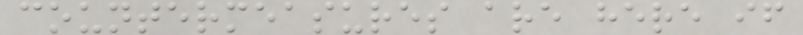countermeasures are here if
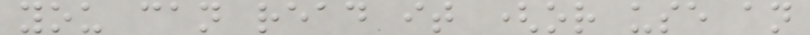you can read it (or use an
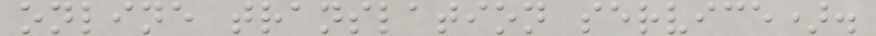online translation service).
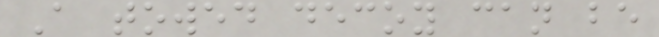A towed decoy can be
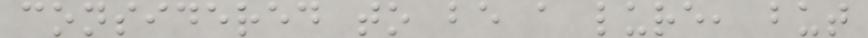considered to be a lure, but
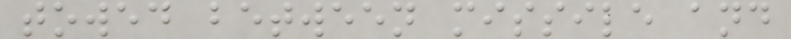towed between missile and
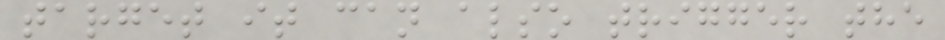target it can also trigger the
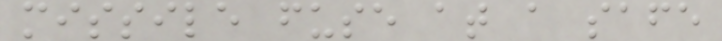missile fuse at a safe
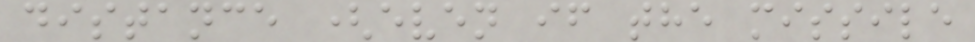distance (even if the missile
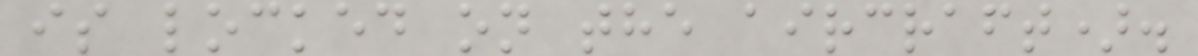is locked on the aircraft).
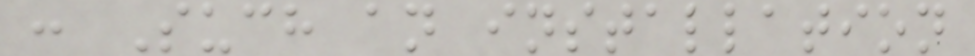: Such an installation
